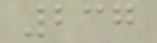237
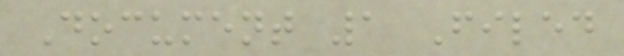Document 1 Filed
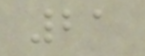21
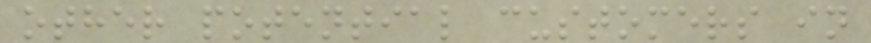other potential customers in
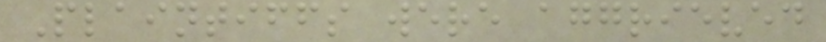Plaintiffs were aggrieved
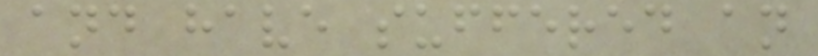and have suffered an
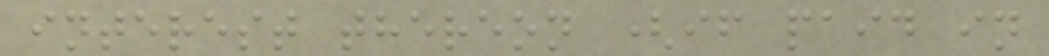interest thereon (if paid in
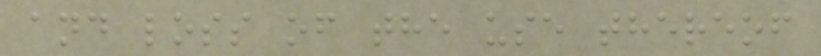and loss of the use thereof
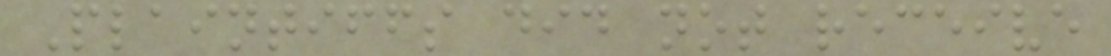Plaintiffs did not receive
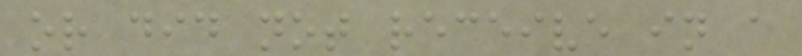or did not receive in a
